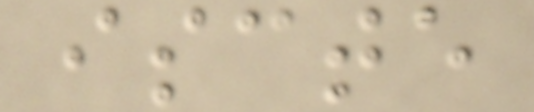iscte
